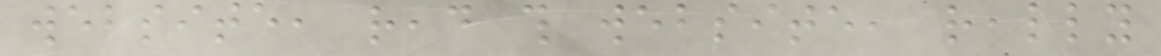website, read this website, really
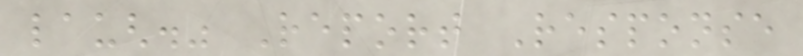laugh." Report Response
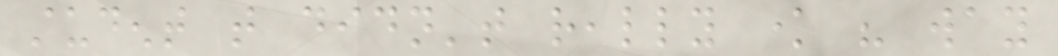student that didn't really know his way
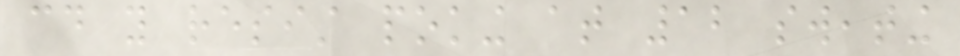could you resist poking at 12 sweating
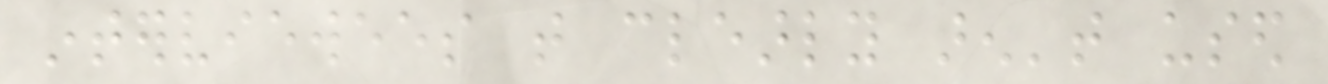interviewees that clearly aren't used
